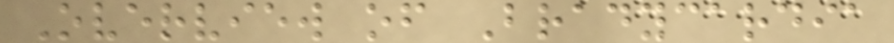Overview of Bradycardia
